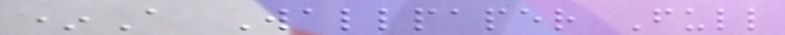*A Wallpaper Full
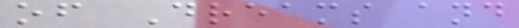of Dreams and
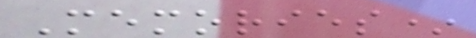Memories*
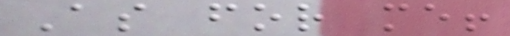As for me!
